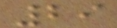29
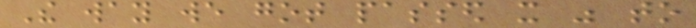The way we got passed it was to
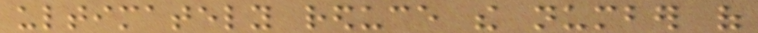ultimately reduce the number of
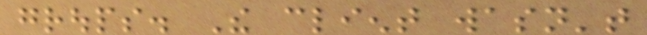groups. The client wasn't
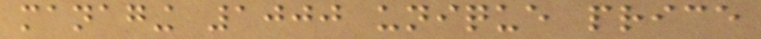managing 1000 unique price
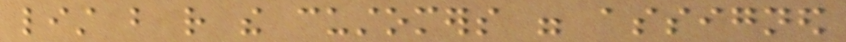list but rather the customers were assigned
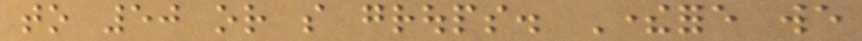to 50 or so groups. Therefore we
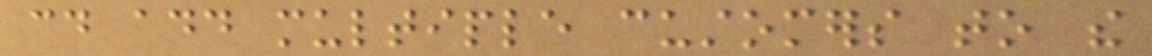could add multiple customers to the
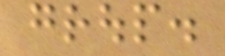group.
